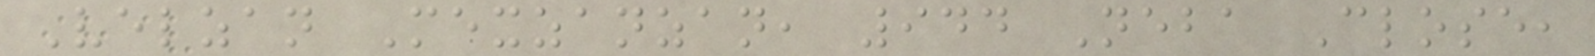Velzan Mexzanzan, 944 Neba Close,
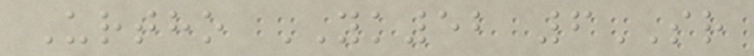Urtho YK52 6SR
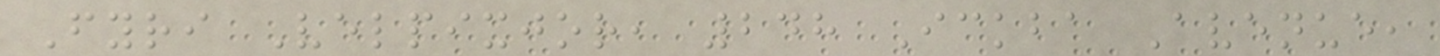Fyri Velpixjor, 248 Ickba Avenue,
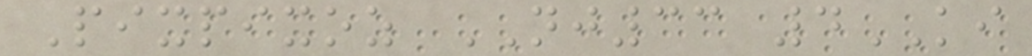Pixpixoz NJ33 4KI
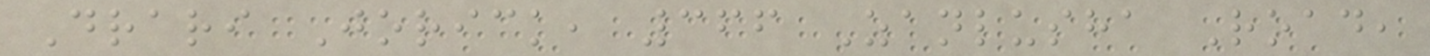Drari Jorick, 366 Zanlusha Road,
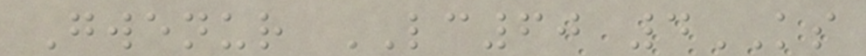Gwenur LC60 4KS
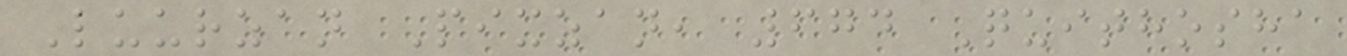Luurzan Pixzan, 674 Quithosha
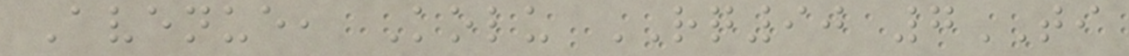Avenue, Kolu RQ90 7TI
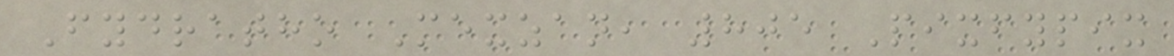Fydratho Mexzan, 805 Pixfypix
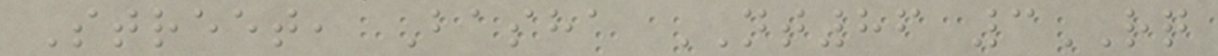Street, Basha NT86 3RQ
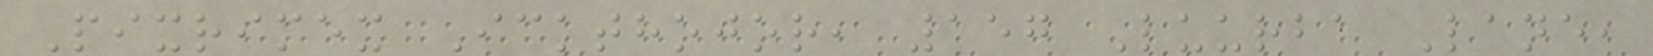Pixrimex Ickthojor, 157 Luurba Lane,
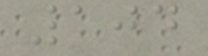104
